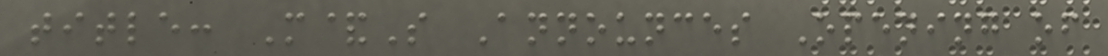title: M&S Announces Opening of
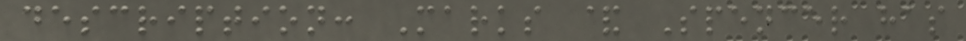description: Marks & Spencer has
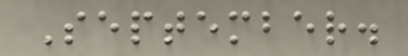September.
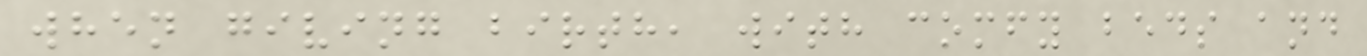when giving birth, with comfy beds and
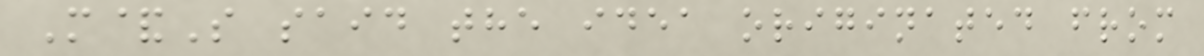M&S said the idea originated from
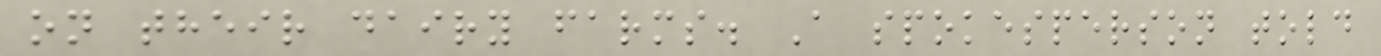on their dairy farms. A spokesperson told
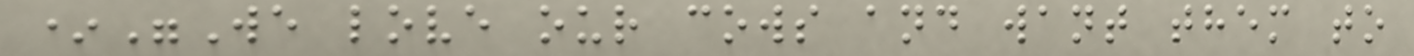*"We love our cows and want them to
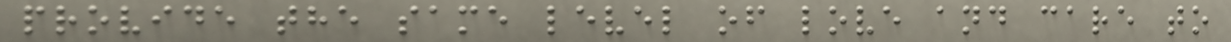provide the same level of love and care to
